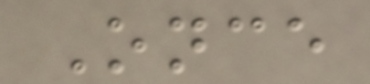Once
